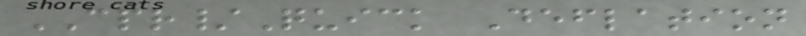CPR/Quick Deflation
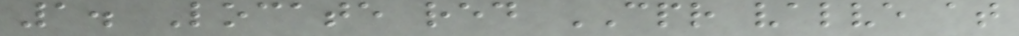1. Locate red CPR valve at
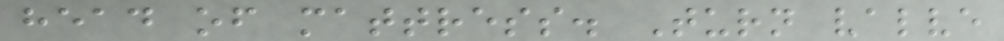head of mattress. Turn valve
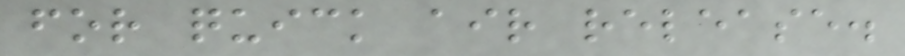for quick air release.
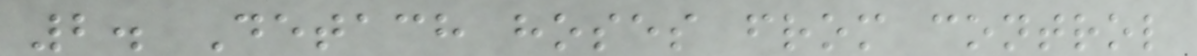2. Detach hoses from control
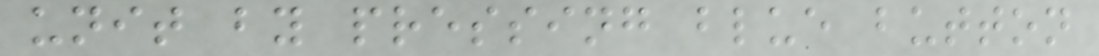unit by pressing blue button
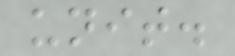unit.
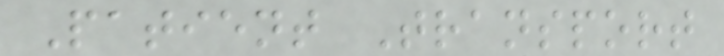Patient Transport
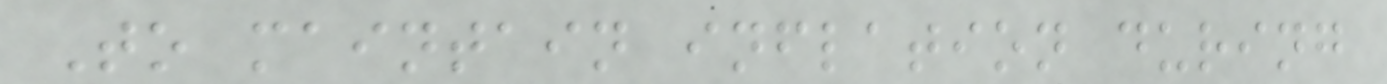To maintain inflation during
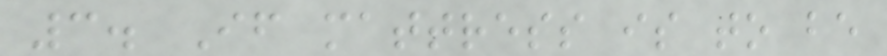3. If mattress is to be
